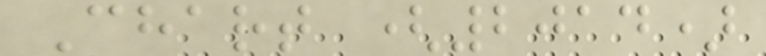Chart (2014)
